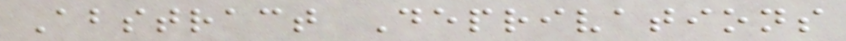Abstract Deprivations
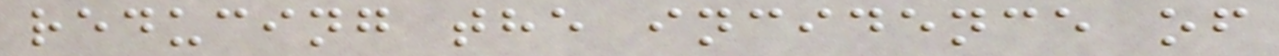reducing the incidence of
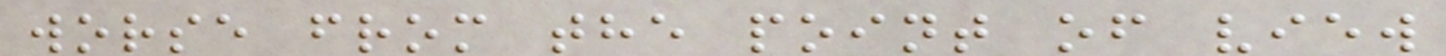worse from the point of view
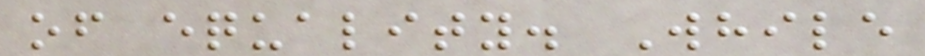of equality. While
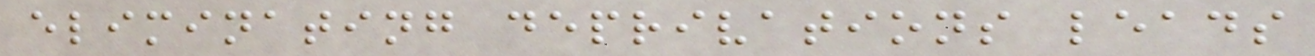eliminating deprivations leads
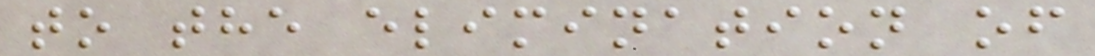to the elimination of
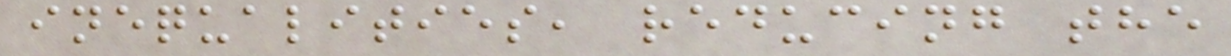inequalities, reducing the
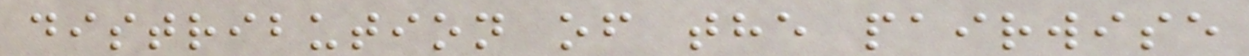distribution of the pairwise
